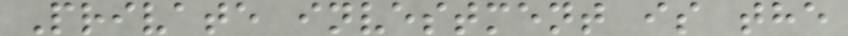Private investment is the
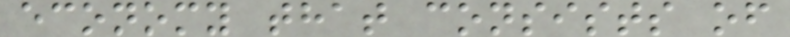economy that consists of
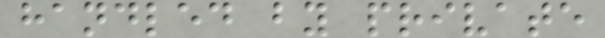handled by private
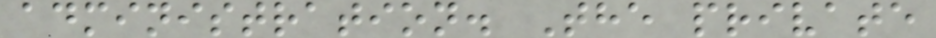administration. The private
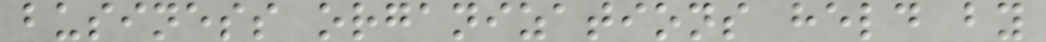business organizations held by
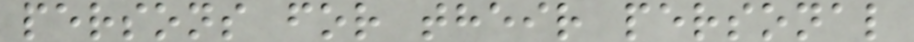persons for their personal
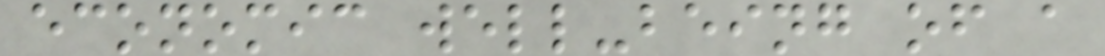economic well-being of a
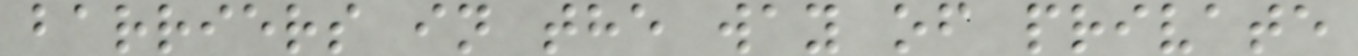barriers in the way of private
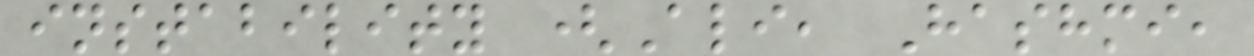instability (Ali, Hashmi,
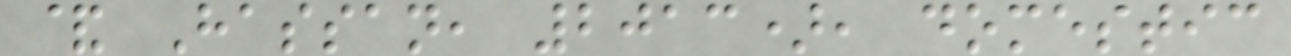& Hassan, 2013), domestic
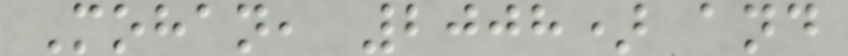Mohan, 2008) and
